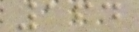164
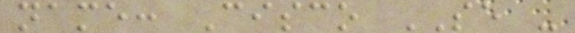name: Cisco SE -
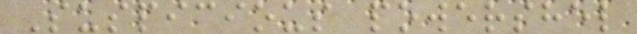Suspicious powershel
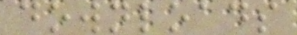downloads
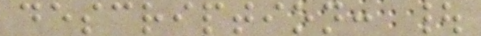description: |
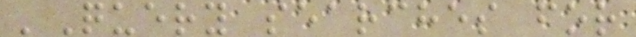'Query searches for
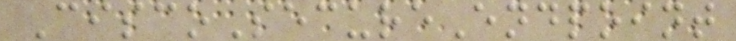CiscoSecureEndpoint
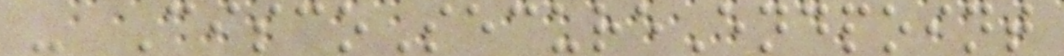- CiscoSecureEndpoint
